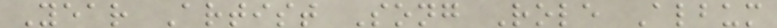Year Artist Song Role Album
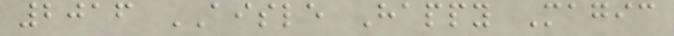2016 AISLE Happy Magic
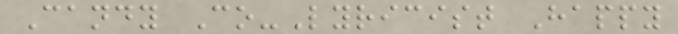Candy Co-Lyricist Happy
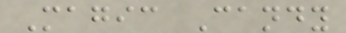Magic Candy
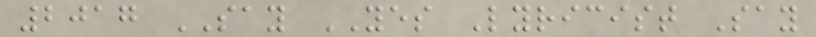2017 SAY YES Lyricist Say
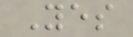Yes
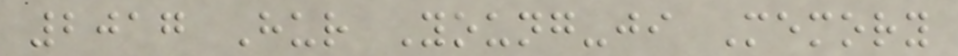2017 Hur Young-ji Memory
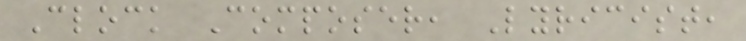Clock Composer, Lyricist,
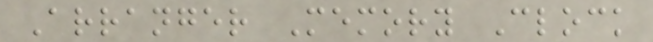Arranger Memory Clock
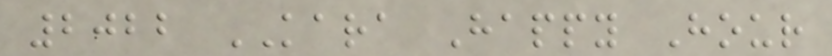2022 KARA Happy Hour
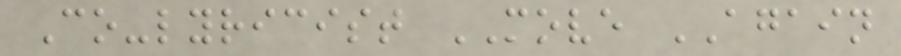Co-lyricist MOVE AGAIN
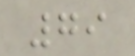79
